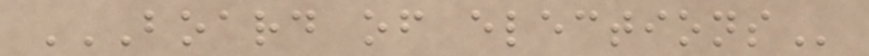BOARD OF ELECTIONS
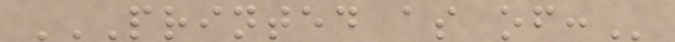PRINTED AS OF:
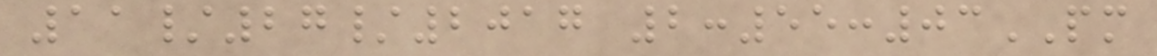11/27/2017 2:55:03PM
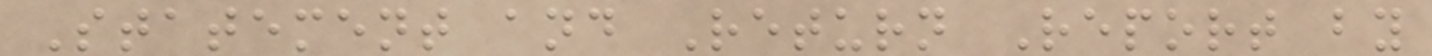Statement and Return Report by
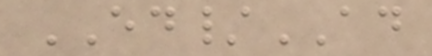ED/AD
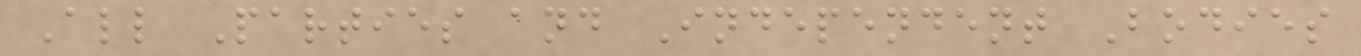All Parties and Independent Bodies
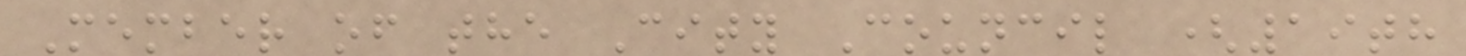Member of the City Council (19th
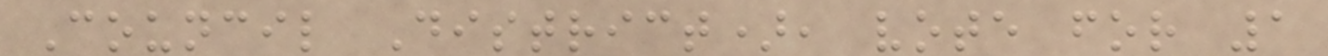Council District), vote for 1
